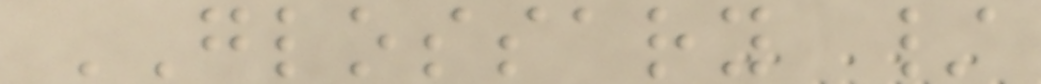GLOSSARY /
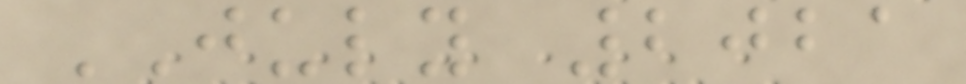JULY 2021
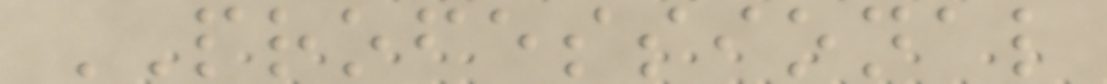PROFESSIONAL
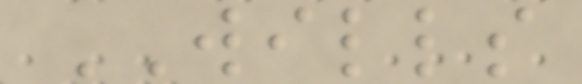WILLS
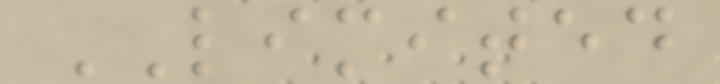LIMITED
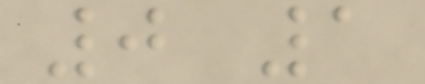0 1
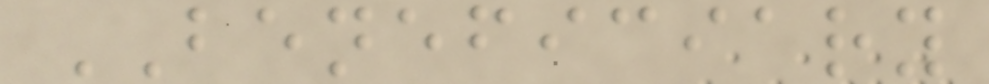BENEFICIARY
